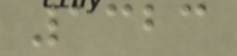1323
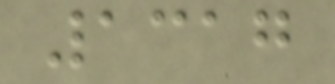1317
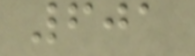601
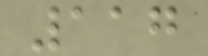117
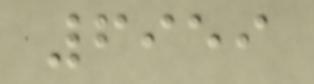6959
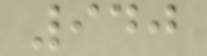940
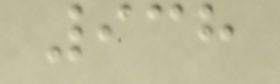938
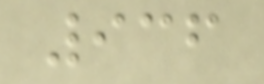936
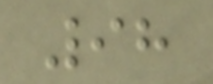98
